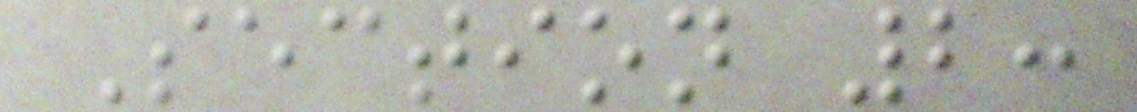Section 2:
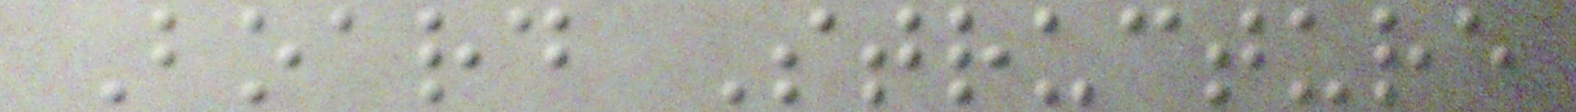Board Structure
